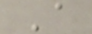A
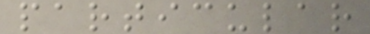particular
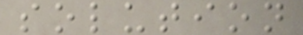solution
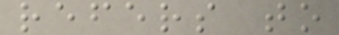refers to
